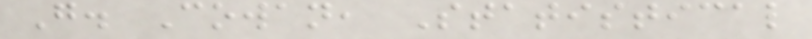G. Cowan, Statistical
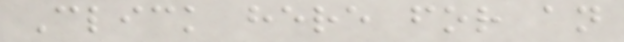Click here for an
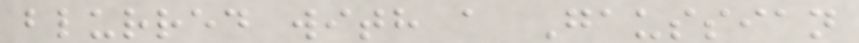blurred with a Gaussian
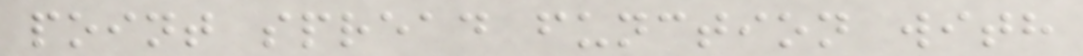point spread function with
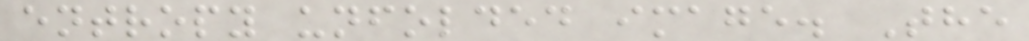entropy unfolded image. The
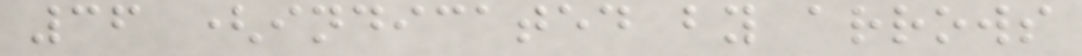36 (indicated by arrows
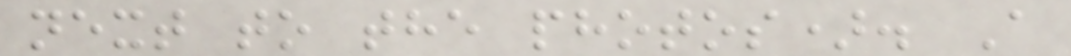next to the photos). A
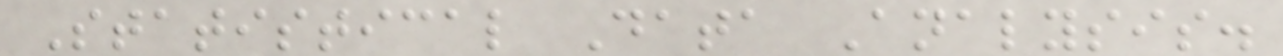Statistical Data Analysis.
